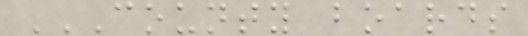COUNTY BOARDS
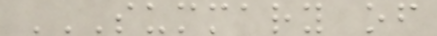SUMMARY OF
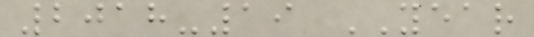2018-19 YEAR
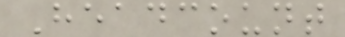Headcount
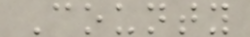County
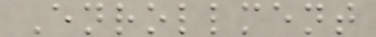Enrollment
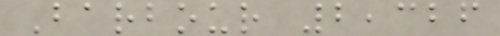Barbour 2,326
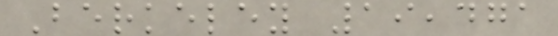Berkeley 19,471
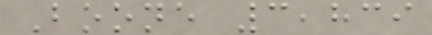Boone 3,839
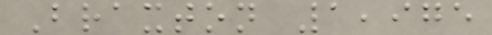Braxton 1,975
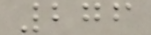276
